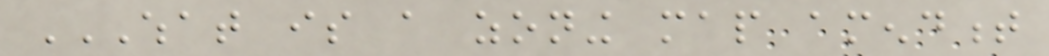WHAT IS A ZONING MAP AMENDMENT
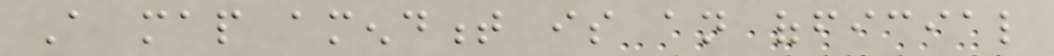A map amendment is an official
